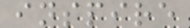inspire
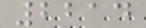2214
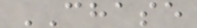CHASE
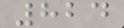824
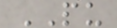PU
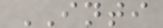INTI
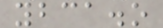ybca.o
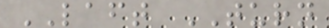LAFT TURN
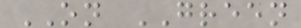ON GREEN
